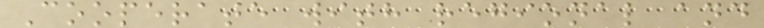Cooperate with regional and
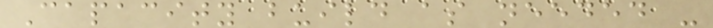Capacity build as needed -
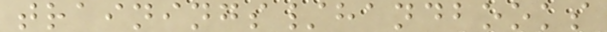trainings/handbooks
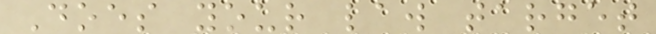Does your law target
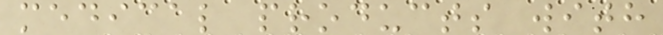medical products with
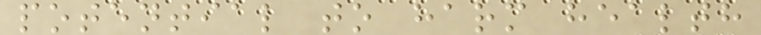potential to harm health
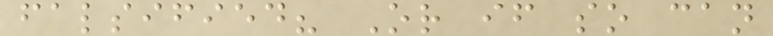falsified? Or if so can
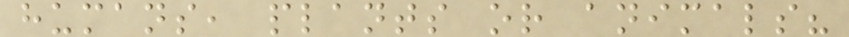humans, plants or animals?
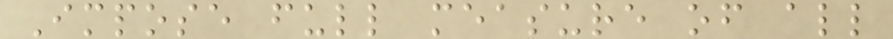Impose full measure of all
